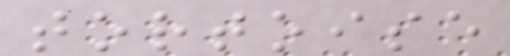tortoise
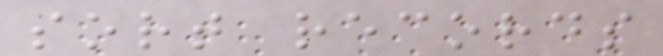sort records
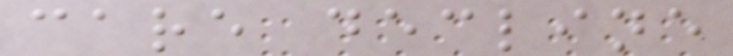care decline
